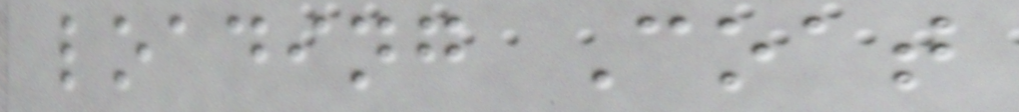loading Coat
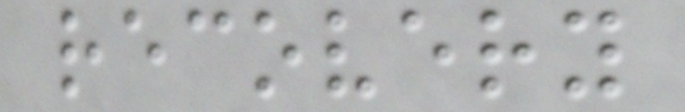recovery
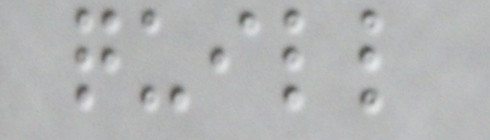quill
